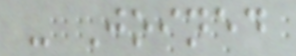- Joined
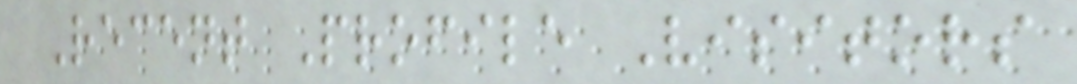Recent Profile Visitors
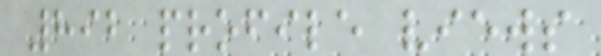892 profile views
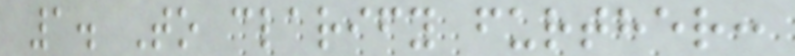1. To clarify further:
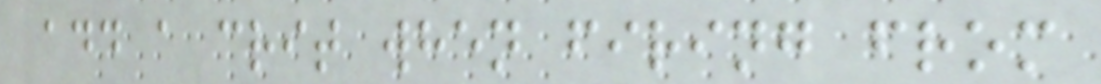add a crit when firing from
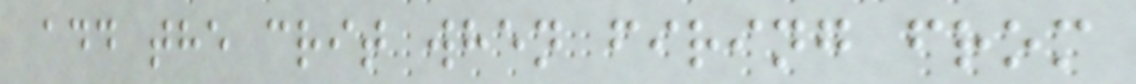add the crit when firing from
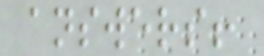answers!
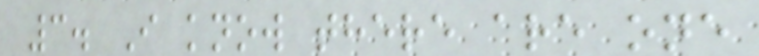3. I know there are one
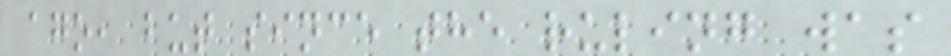ago, but since the ruling was
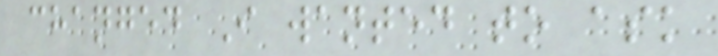changed I wanted to ask
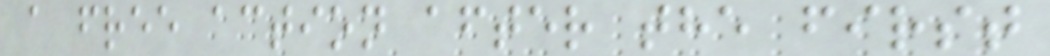a free action after the first
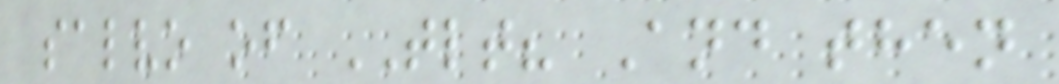salvo of TLT? And then
